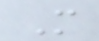M
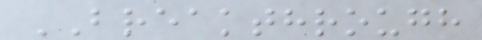BREAKTHROUGH
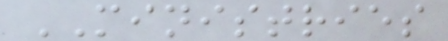MINISTRIES
